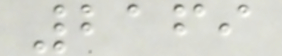2169
